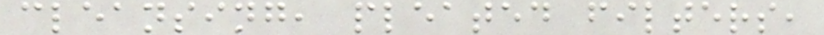cleansing, pleated filters,
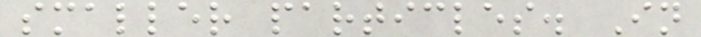smaller particles. In
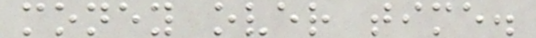money over time.
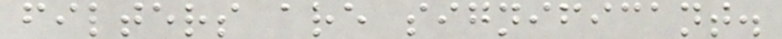filters are significant.
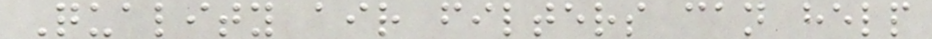Quality air filters can help
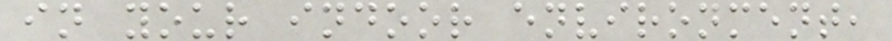in your indoor environment,
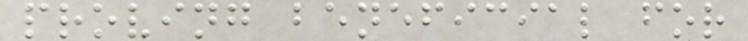proving beneficial for
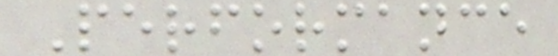Performance
